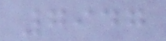7947
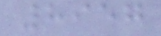8957
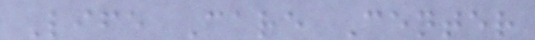Life Care Center
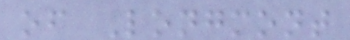of Longmont
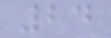24
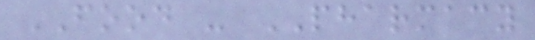FOOD - PHARMACY
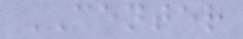CENTER
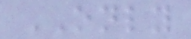ONLY
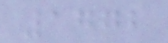1772
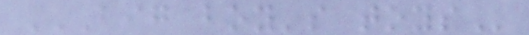BIG BOY'S TOYS
